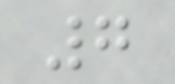7
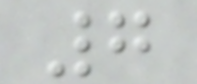7
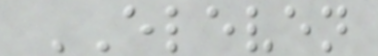ELEVEN
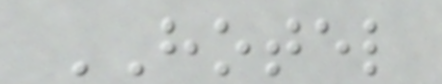HOTEL
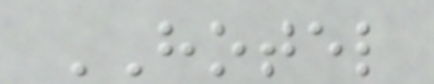HOTEL
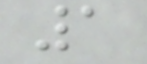1
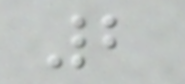2
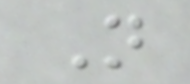N
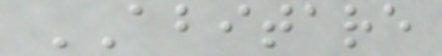ABITARE
